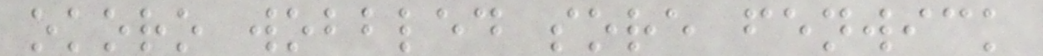okoro wobbled sore fenwick
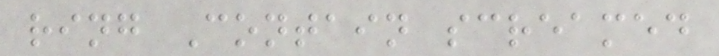ring Contain screamed
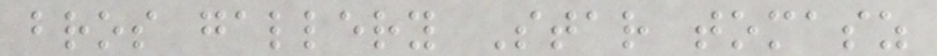bros gallery Star tomasz
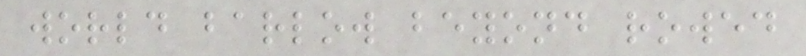world barlow beyond rowed
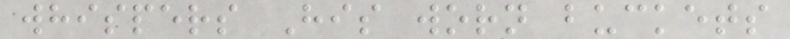whispers His worn buckets
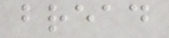bread
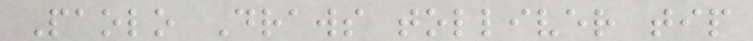Paolo Draws tolliver tip
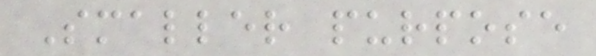Smaller purpose
